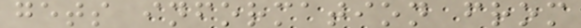gets information from
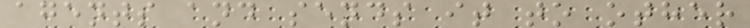agents and sends it to other
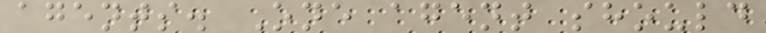agents. One agent should
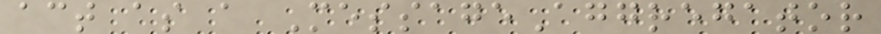act as a MessageAggregator
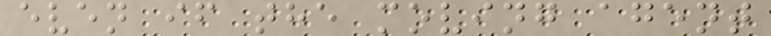even if the moving agent
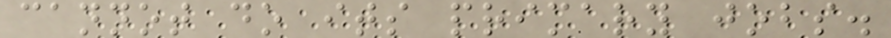cannot do its primary jobs.
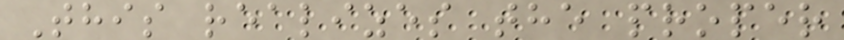This realizes the proper
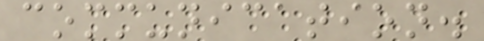communication.
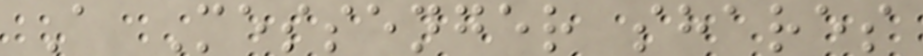A Messenger shares
